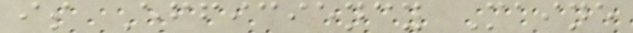is Efficiency Maine
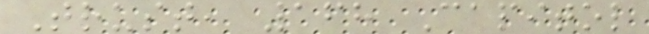Trust, 168 Capitol
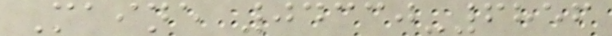Maine 04330-6856
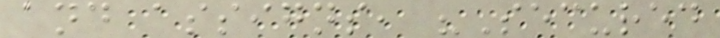and assigns, "Secured
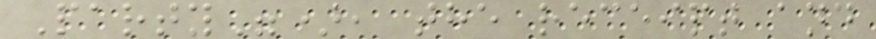Party"), the receipt and
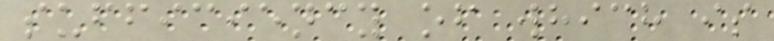sufficiency of which is
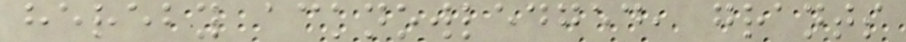hereby acknowledged, grants
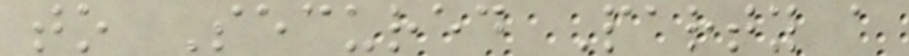to Secured Party a
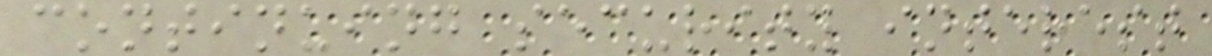continuing security interest
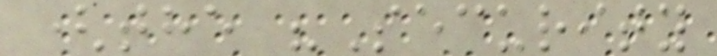(the "Security
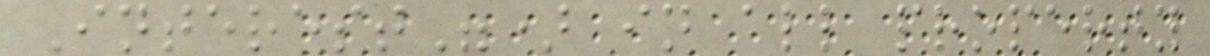Interest") in all property
